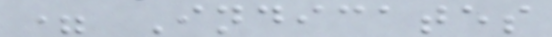= Indicates
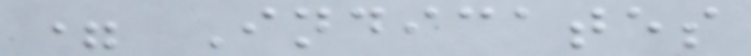= Indicates
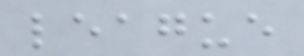league
